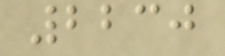2230
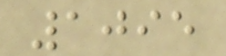1095
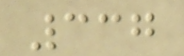337
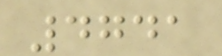4741
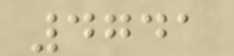4741
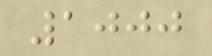1000
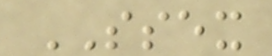SSEX
